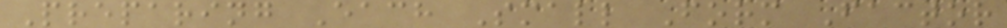Preparing Each Small Form Factor
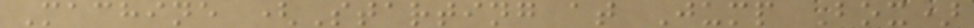Machine (Starting at Jump Box)
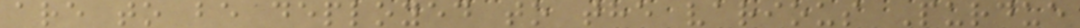are to be deployed to the various Purdue
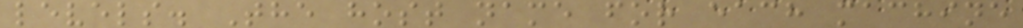levels. The host name for each machine
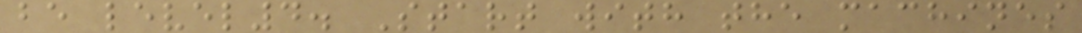be level4. Start with the machines
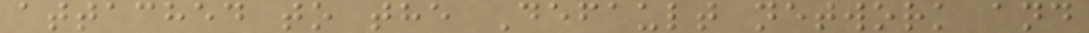attached to the Default network and
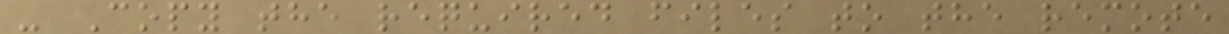- Copy the required files to the remote
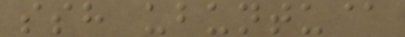ssh ubuntu@
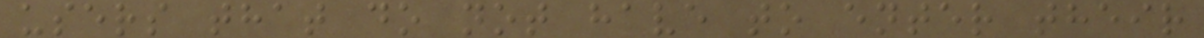users that do not have to enter their
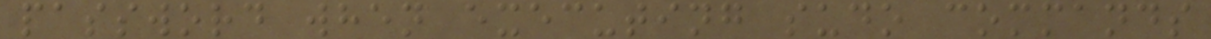password when executing sudo commands
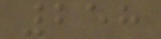258
